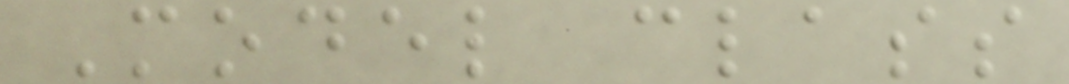Model class
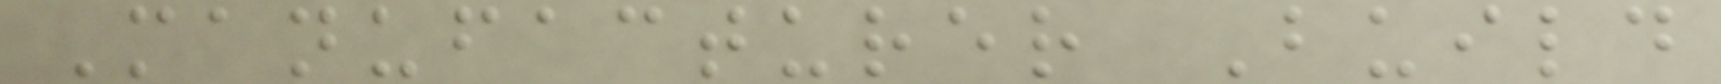Manufacturer Build
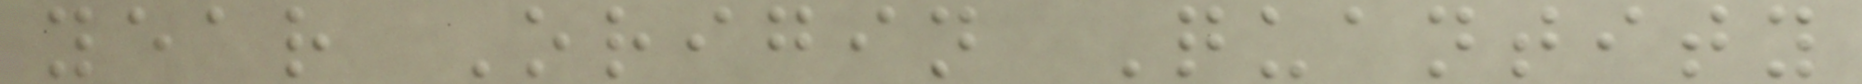year Origin Quantity
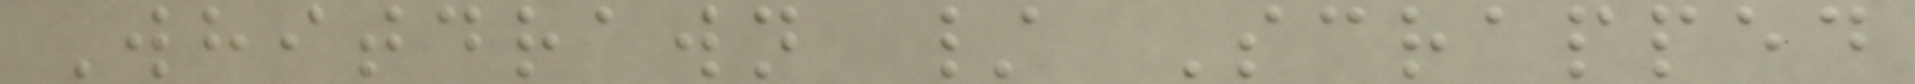Whitdrawn / Scrapped
